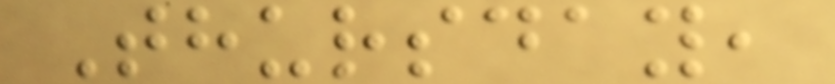Thursday,
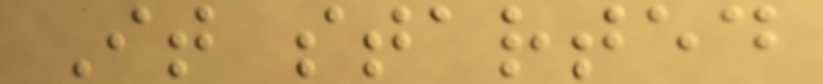It started
